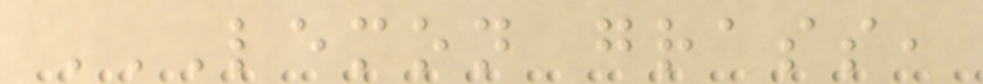LEMON GRASS,
